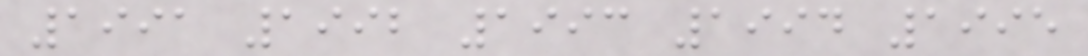1991 1992 1993 1994 1995
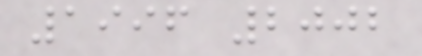1996 2002
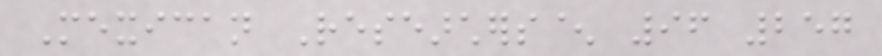Mexican Researchers^ 96 257
